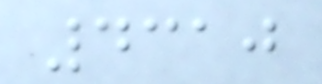4310
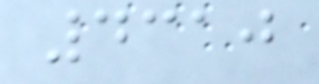4310
